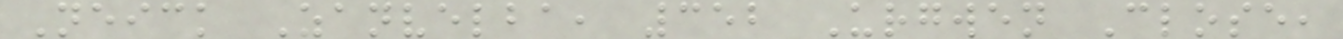Neick Zanvelba, 352 Urgwen Close,
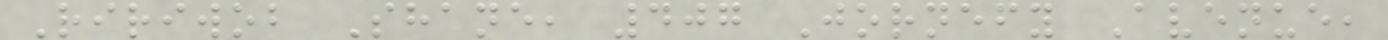Ririwob Shane, 407 Jornefy Avenue,
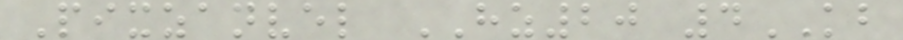Pixzanvel HZ20 4KB
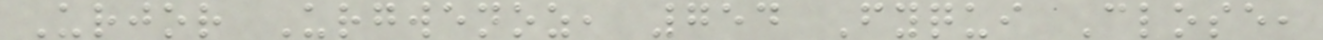Urjor Urgwenoz, 754 Fyqui Close,
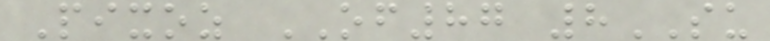Pixoz OF87 8SU
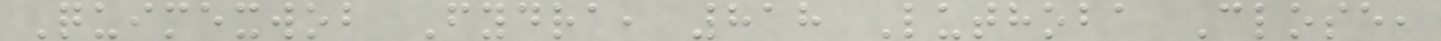Quimexwob Fydra, 818 Luthoba Close,
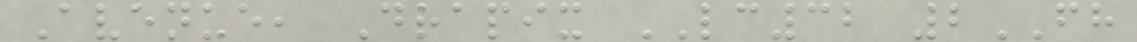Avenue, Drapix LC32 2FH
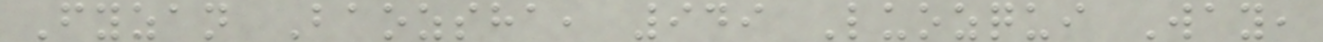Fyzan Baozsha, 949 Luozqui Way,
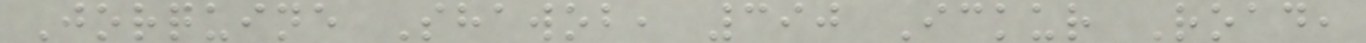Jorquine Shawob, 390 Ickur Road,
